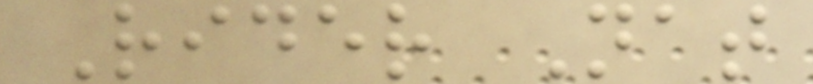Rider Nat
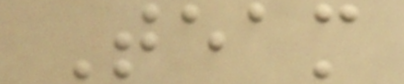Team
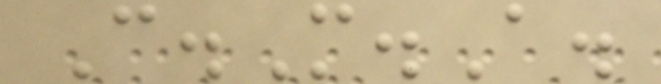C.M.A.
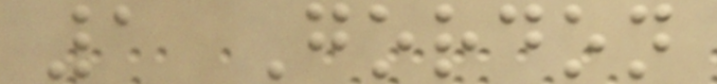1 Gordon
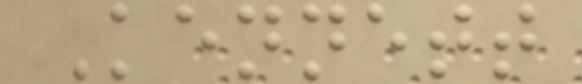Kennett
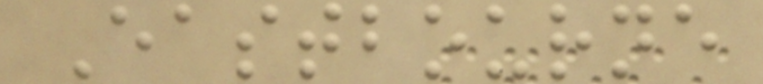Eastbourne
